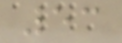53
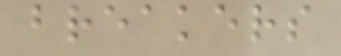breakers
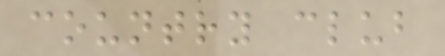country club
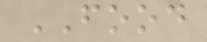FOOD
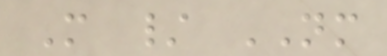M / NM
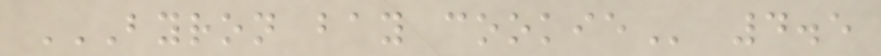BYRON BAY COOKIE 4.5
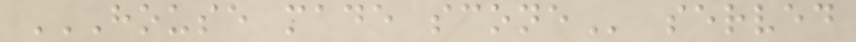HOUSE MADE SCONE served
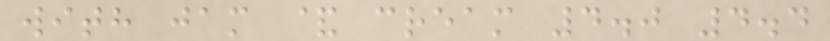with jam & cream 4.0 4.4
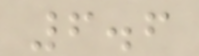6.6
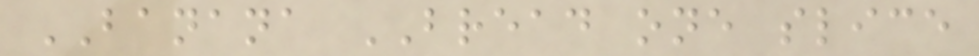BANANA BREAD one slice
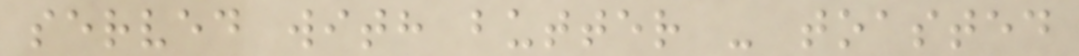served with butter - toasted
